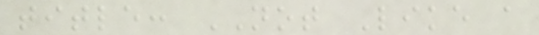title: NOT Like a
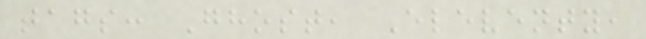tags: Ghost, Eleventy,
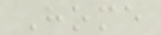Home
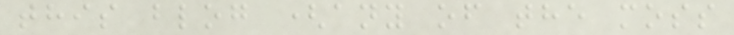this blog (any of the moss
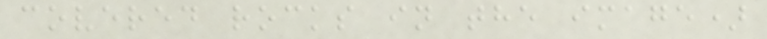covered rocks in the image)
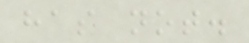has not.
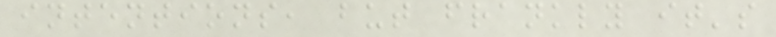intentions, but frankly it's
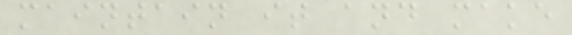maintain it and make
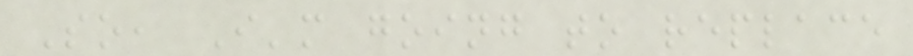So, I'm going to replace
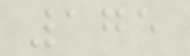175
